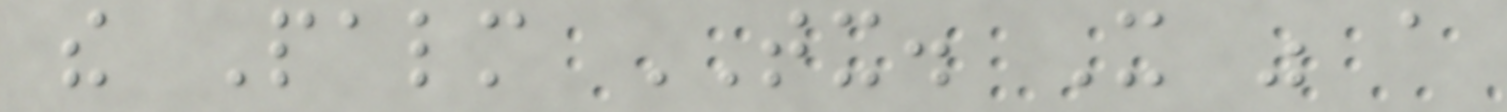the Palm TX. It was a
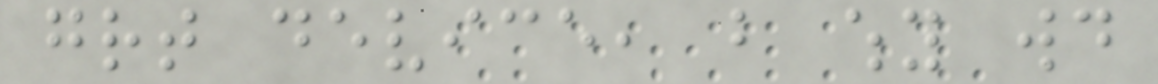great device, but why would
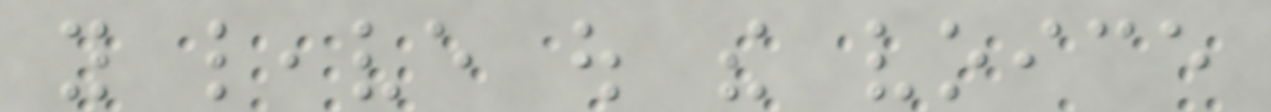you leave out the voice
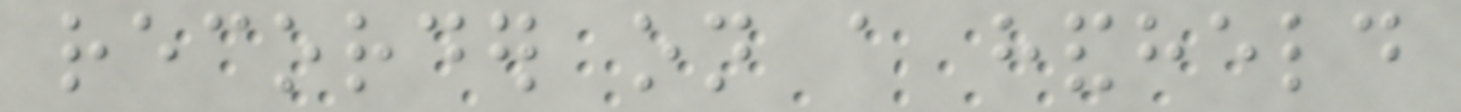recorder on a handheld
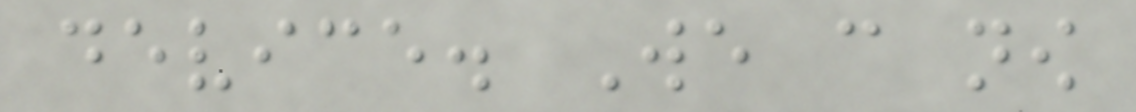device. We can now
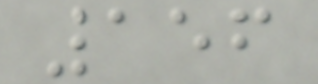156
